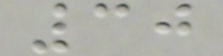30
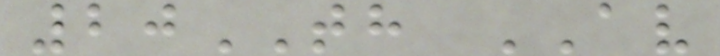20TH AV
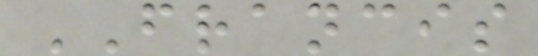FRANCIS
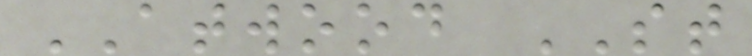ATWOOD ST
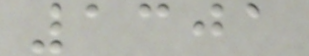1301
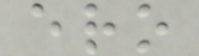ero
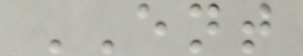ENT
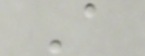A
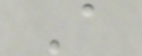A
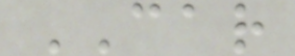CAR
